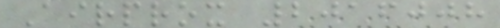Airprox 2016008
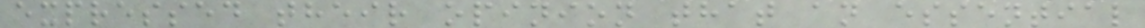expressed their opinion that an essential
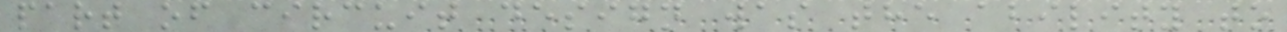part of circuit design was the ability to
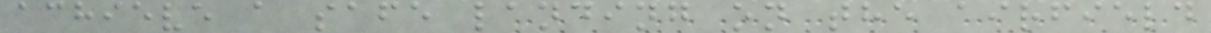achieve a safe landing on the airfield
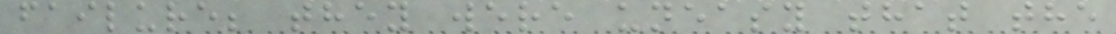failure; they were uneasy that the
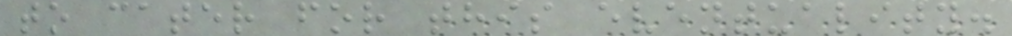to cater for this eventuality.
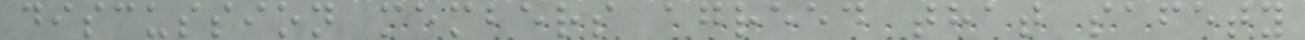discussion members agreed that safety
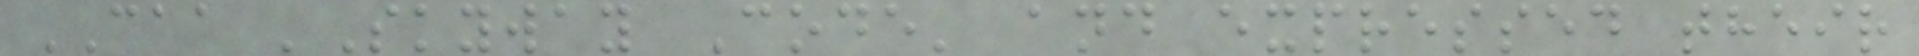CAA 'Skyway Code' and expressed their
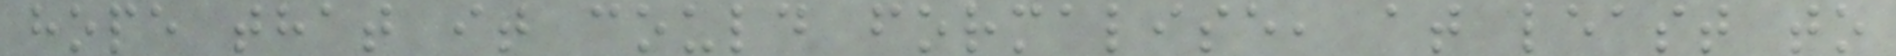hope that it could formalise, at least to
